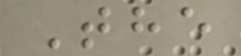The
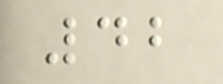42
